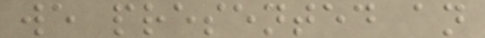we presented an
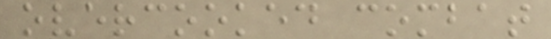overcooked combat
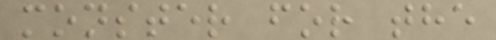monster for the
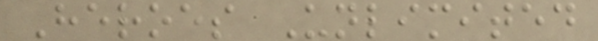Heroes Unlimited
